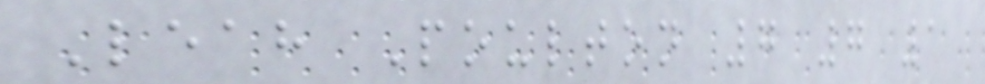Leah Poulton 7 7 1
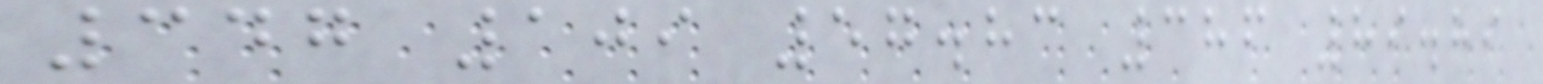347 109 57.83 386 89.89
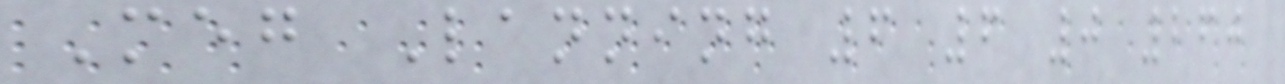Meg Lanning 6 6 0 260
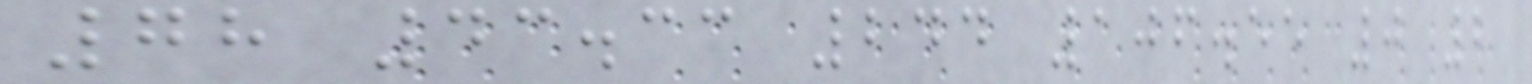78 43.33 244 106.55 0 2
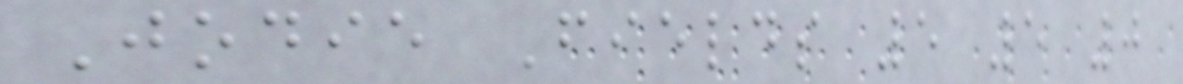Jodie Fields 5 5 0
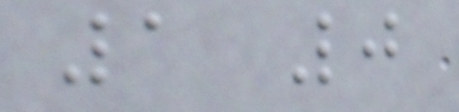1 0
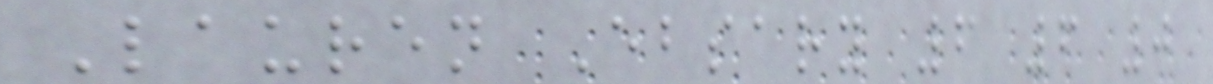Lauren Ebsary 6 6 0
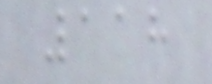118
